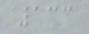133
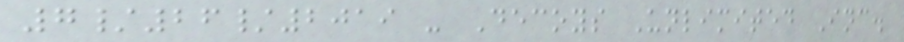7/26/2019 - Decoys Unlimited Inc.
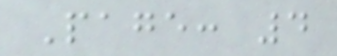Page: 4
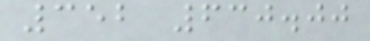352 630.00
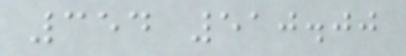354 510.00
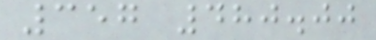357 480.00
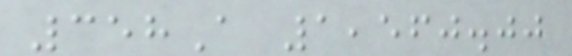358A 1,560.00
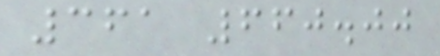361 660.00
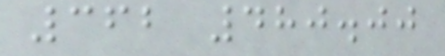362 480.00
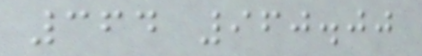364 960.00
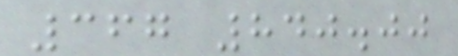367 840.00
